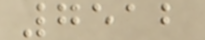7512
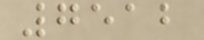7512
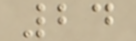24
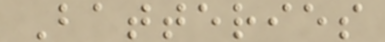Batteries
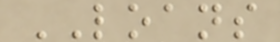LOANS
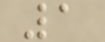1
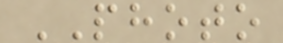PHOTO
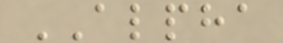ALPHA
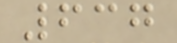637
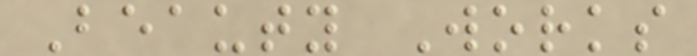Beauty Works
